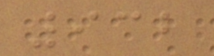932
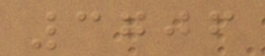3706
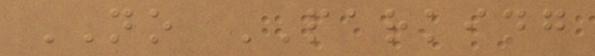NO PARKING
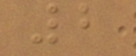2
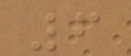6
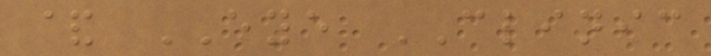& EYE CLINIC
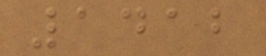1412
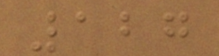127
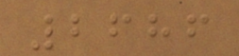2686
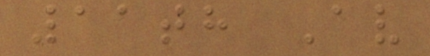11th Av
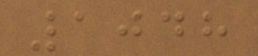1048
